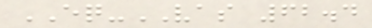EQ-VAS 62.4
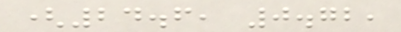(24.6, 0.72,
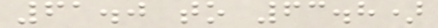61.0 to 63.8)
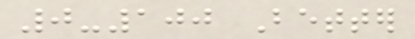0-100 Better
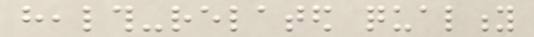health-related quality
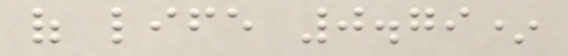of life 0.79*
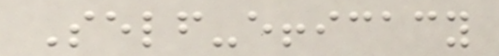Self-efficacy
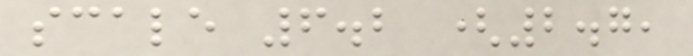scale 6.2 (2.7,
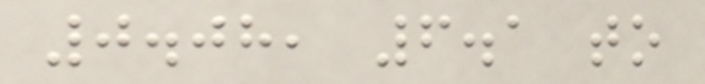0.08, 6.1 to
